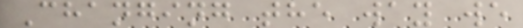Changing the way we
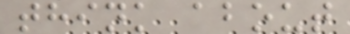think about
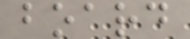board
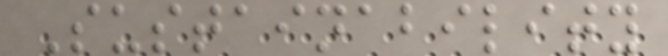Sustainability
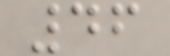46
